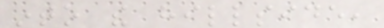into the hillside,
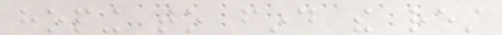hoping to find the rest
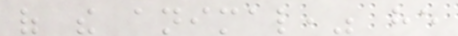of the animal," he
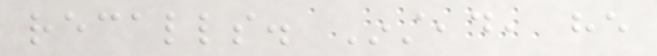recalls. Instead, he
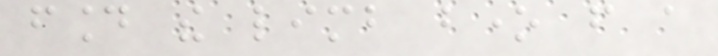found the limb bone from a
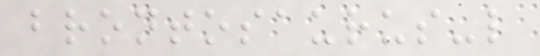brontosaurus-like
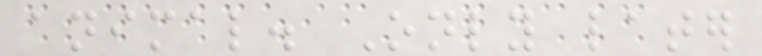animal. Only later
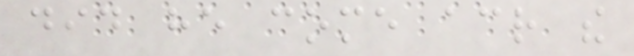did he come across the
